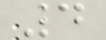4
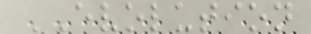EVOLUTION
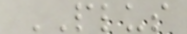PLUS
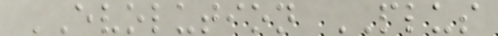EVOLUTION PLUS
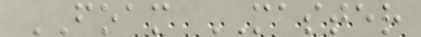FOAM MASTER
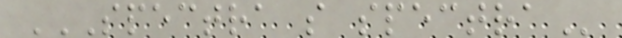SPECTRA S SPECTRA
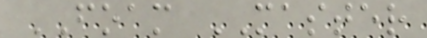FOAM MASTER
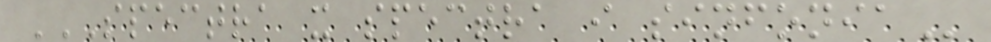SPECTRA X SPECTRA I SINFONIA
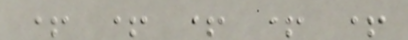+ + + + +
